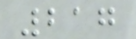217
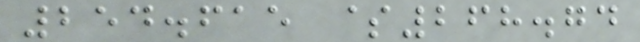254.615 $268.74
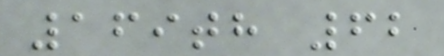169th 62
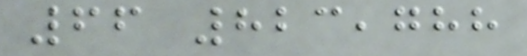66 823,788
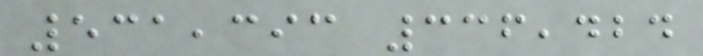531,393 336,424
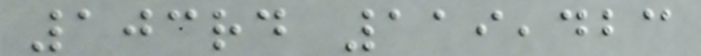103rd 119,423
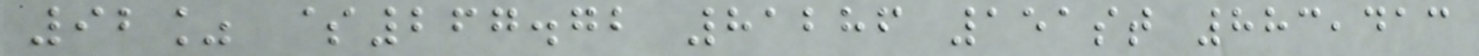92% $267.72 81286 151st 883,413
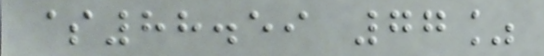$88.59 77%
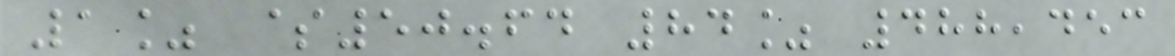1% $50.64 84% 488,453
